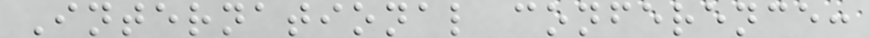International conference:
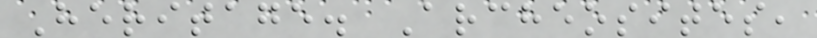Heritage. Archeosites,
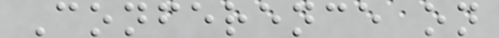Conference on
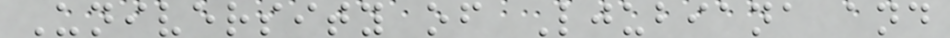University of Ljubiana and
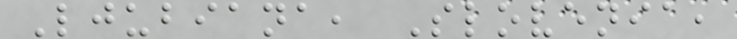Ljubiana, Slovenia,
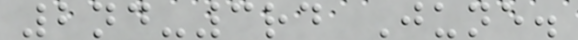2nd-3rd June.
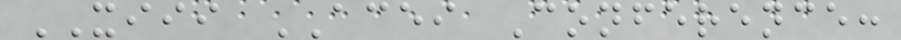XIII ACEI Conference:
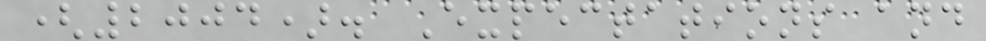(2004). Expectations and
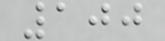100
